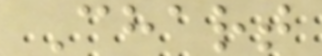Chart
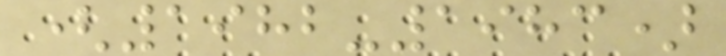(1982-1983)
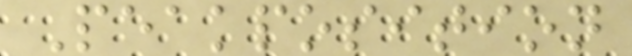Peakposition
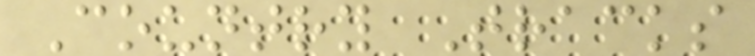Country Tracks
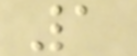1
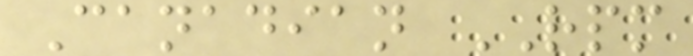Canadian RPM
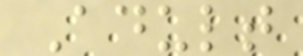Adult
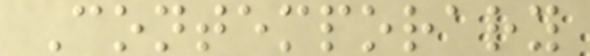Contemporary
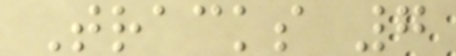Tracks 7
